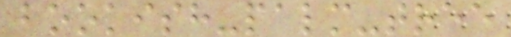bookish-palm-tree
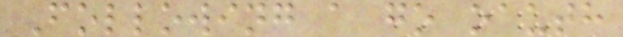Following a go oauth
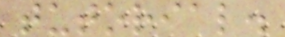tutorial.
